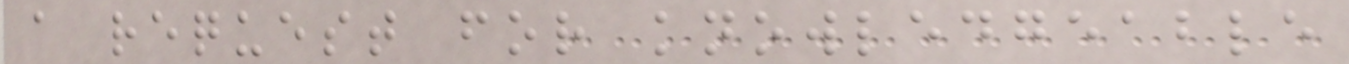a request for knowledgeable
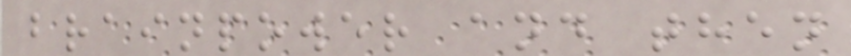brainpower and then
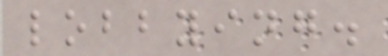lobbying.
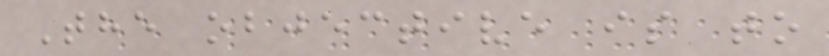The objective is to
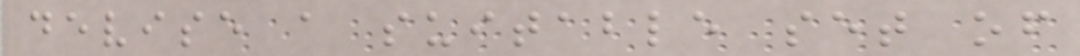devise a suitable set of
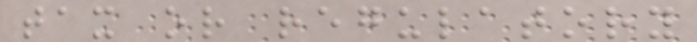tax or regulatory
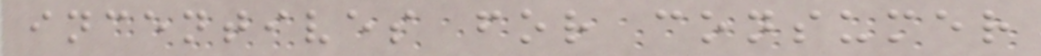incentives for consumer
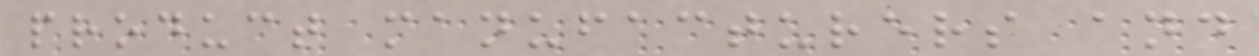product manufacturers and
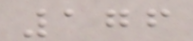176
